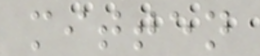mitten
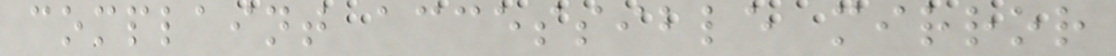complaint accessible mirror
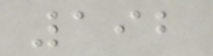192
